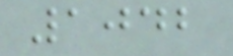1042
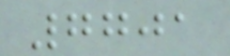7701
